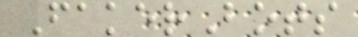FakerBots
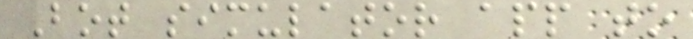Bot simulator app to
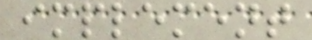implement
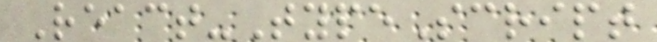React-TypeScript
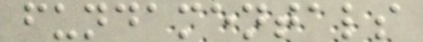fundamentals
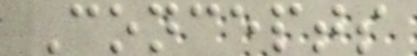Concepts
